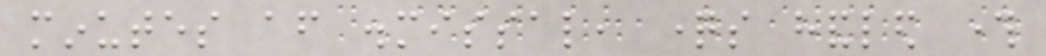minutes after dismissal, questions handled through
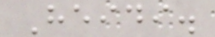Heidi.
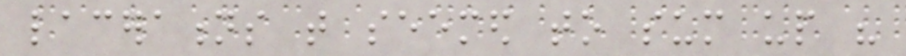lacerations that seemed to sum up his
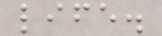life.
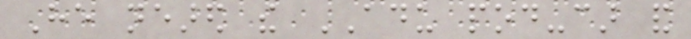He neared the ADU pod-car and
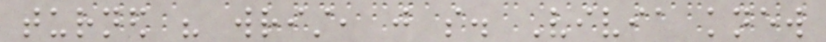turned his wrist, just so. Vivia knew
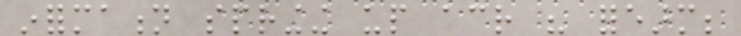information springing up across his forearm;
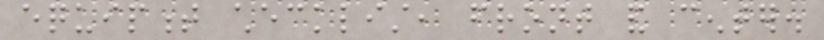equipment checklist, front and center.
